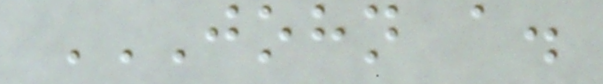JOHN A.
